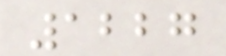1227
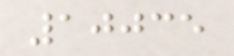10035
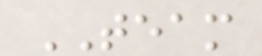TEAM
